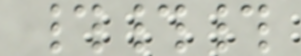###
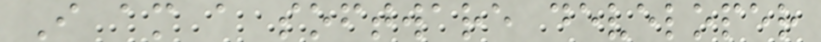I am a software developer
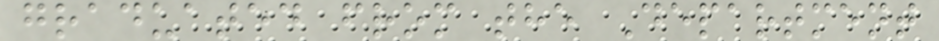graduated from the Department
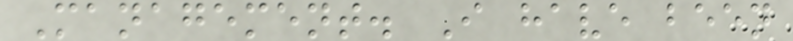Management. I have been
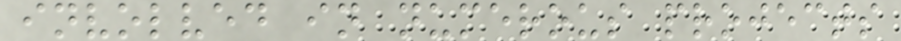involved in numerous projects
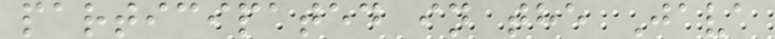participated in the Java
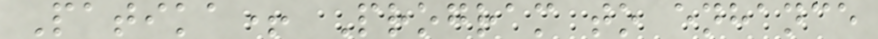Patika+ Program to enhance
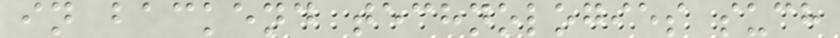in backend technologies such
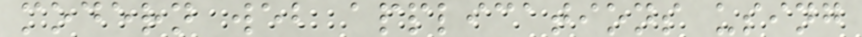modern web applications using
